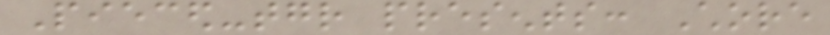Pieced-together presents: Chore
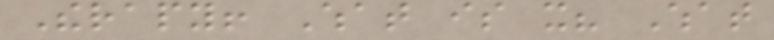Therapy! What is it? What
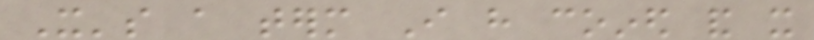It's a term I have coined and it
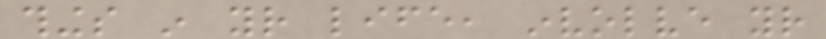things in your life, involve your
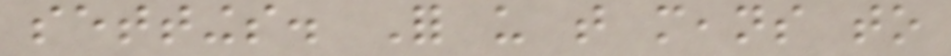settings. For us that means to
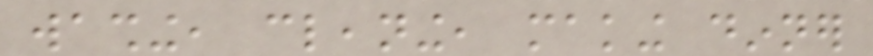washing, cleaning, making dinner
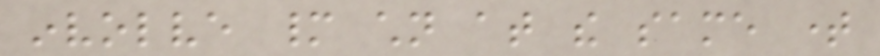involve many children at the same time
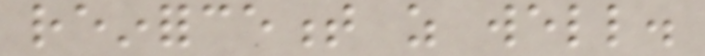reinforcement as well.
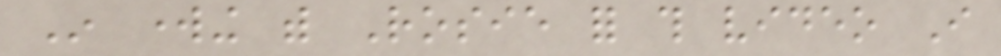In working with Rosie for this video I
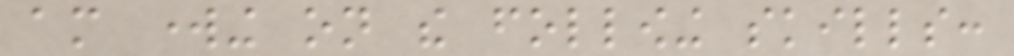am working on the following skills:
